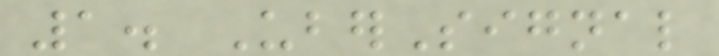1. UberSignal
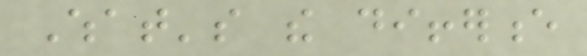What's the difference
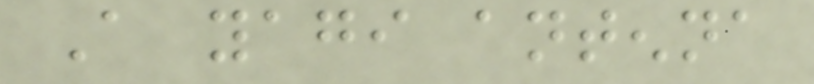A yagi antenna
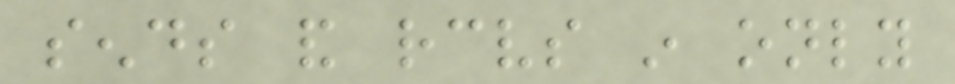sends and receives in only
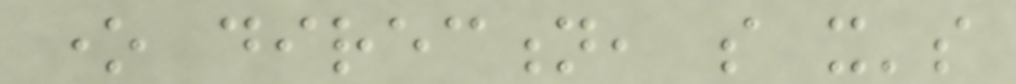one direction, so it's
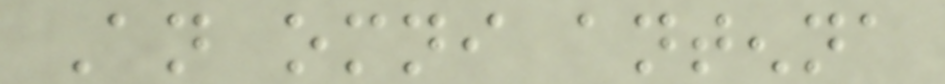An omni antenna
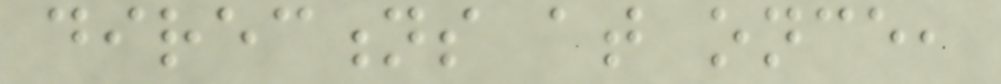directions at once,
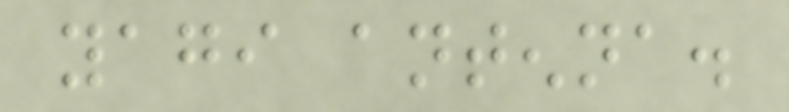yagi antenna.
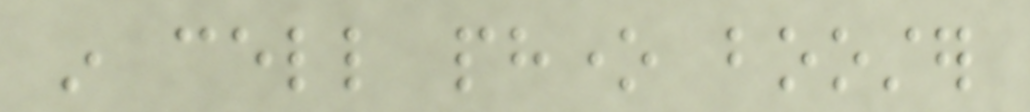in cell phone booster
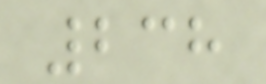238
